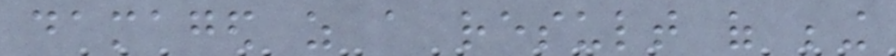damaged as a result of being
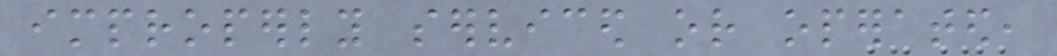improperly serviced or operated,
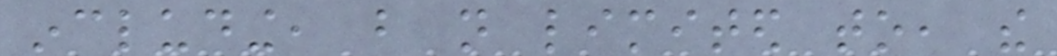including, but not limited to, the
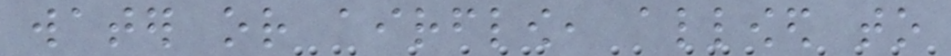water or airflow, allowed to
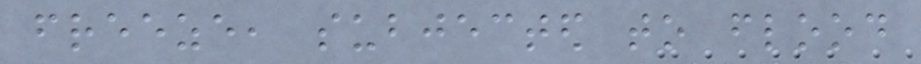freeze, subjected to flood
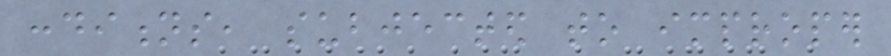conditions, subjected to improper
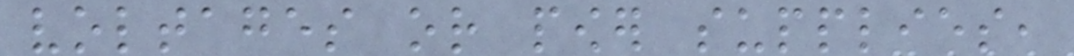voltages or power supplies,
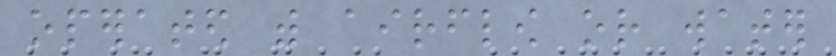operated with airflow or water
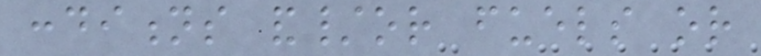conditions and/or fuels or
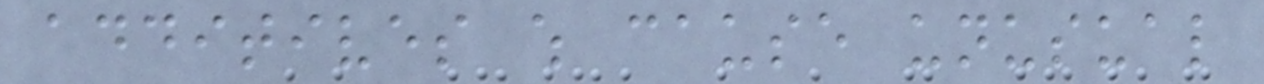additives which cause unusual
